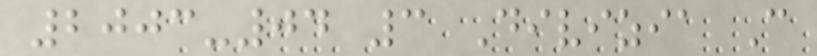2003-04 3 Divizia C
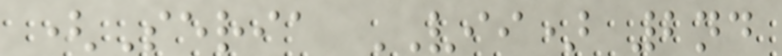(Seria VII) 2nd
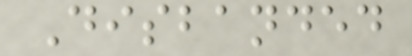Disbanded
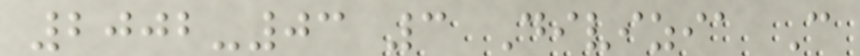2002-03 3 Divizia C
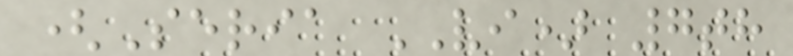(Seria VI) 7th
